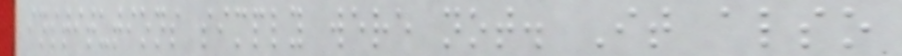institutions simply were not. It also
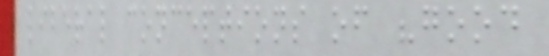liberal conceptions of "good
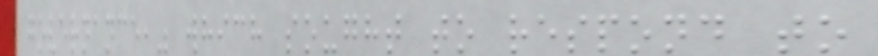governance," which sought to respond to
